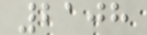2108
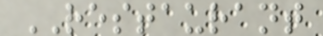RESTAURANT
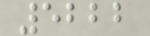5222
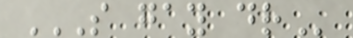S GAY DR
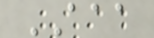AAA
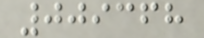009368
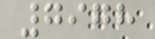7978
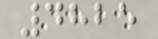4825
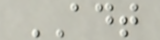ADT
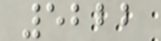5222
